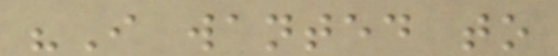"I wanted to
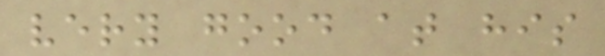very good at his
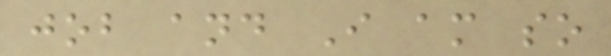job and I am so
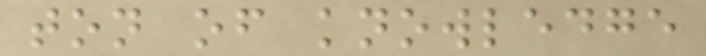ton of knowledge
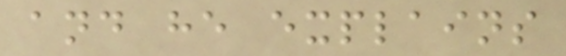and he explains
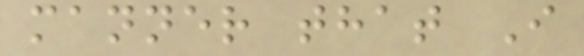manner that I
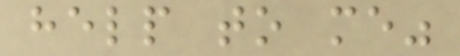help to me"
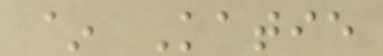~ Katie
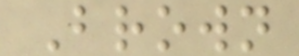Brown
